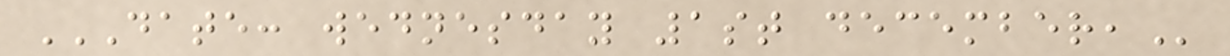DATE: WEDNESDAY 1ST DECEMBER,
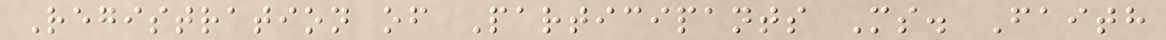Registration of Participants Ms. Faith
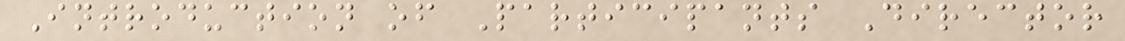Introduction of Participants Director
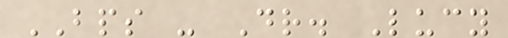BPS - Dr. Lucy
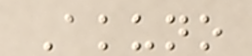Akuno
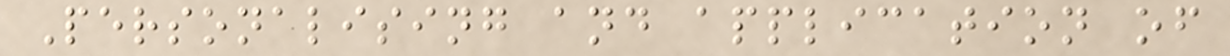Personalising and application of
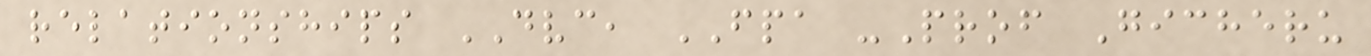relationships DVC, FPA -Prof Gicheru
